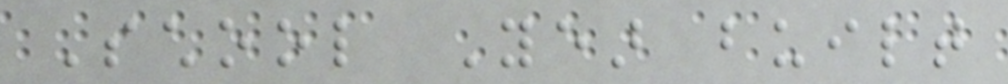School Year built
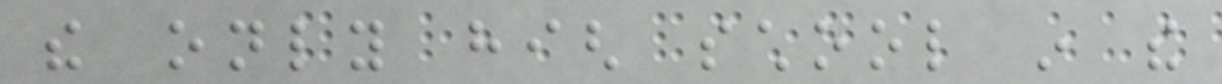the only high school in the
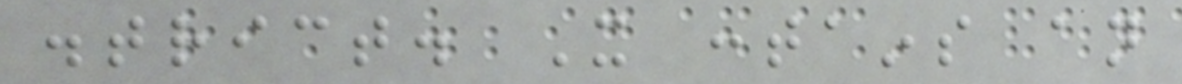district. It contains an
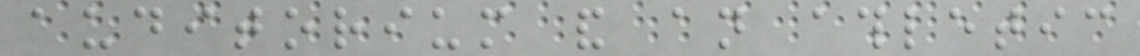auditorium and an athletic
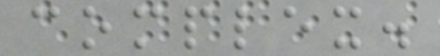complex.
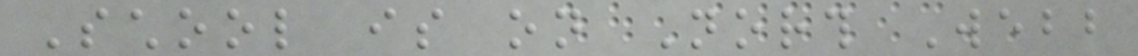School is on North Webb
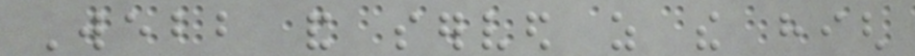Webb and served as the high
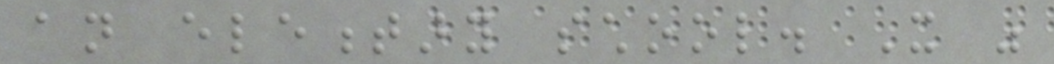an elementary school. It was
